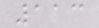113
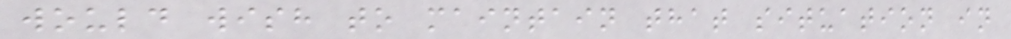would wish to maintain that situation in
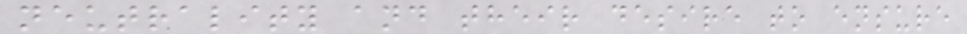neutrality and their desire to ensure
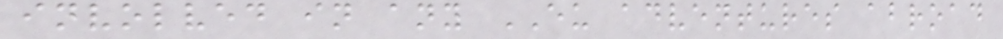involved in any EU adventures abroad
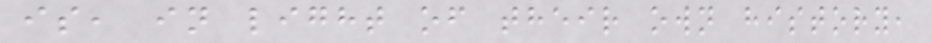is, in light of their own history,
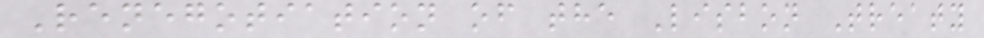Renegotiation of the Lisbon Treaty
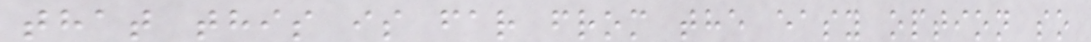that this is far from the easy option so
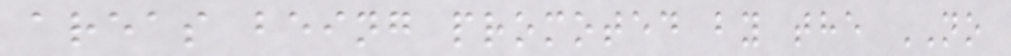areas being promoted by the NO
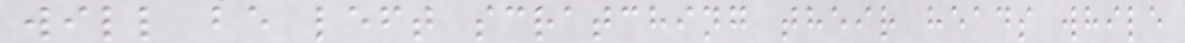will be left scratching their heads while
